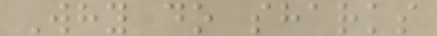Why do sharks
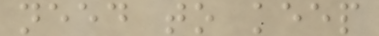need to keep
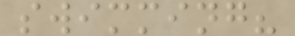swimming?
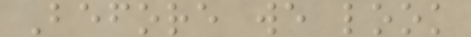Before we look
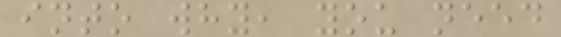into why, you need
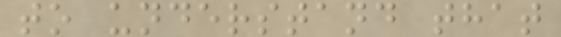to understand that
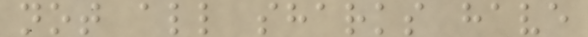not all sharks have
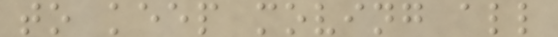to keep moving all
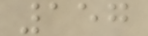157
